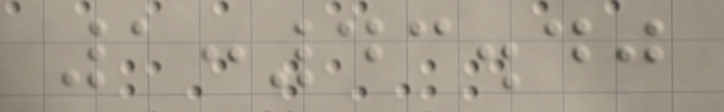1:43.40
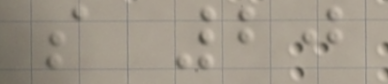s 20
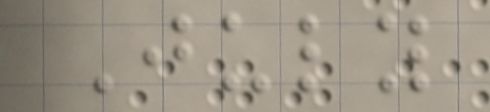July
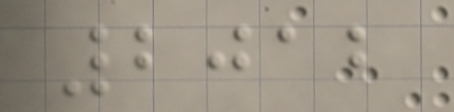2012
